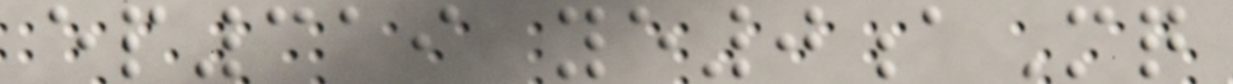ep319 ye0aMq
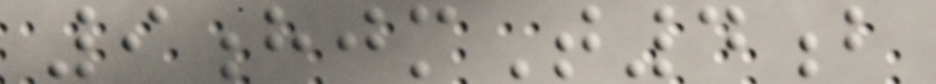9hjmT4b
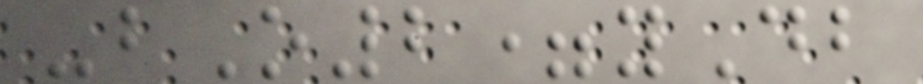-bO2=yDb
